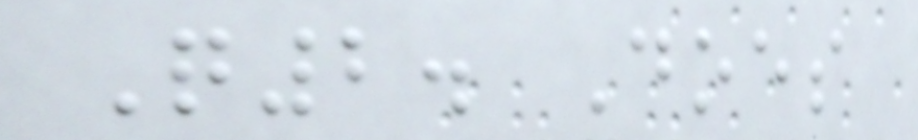Q2. Does
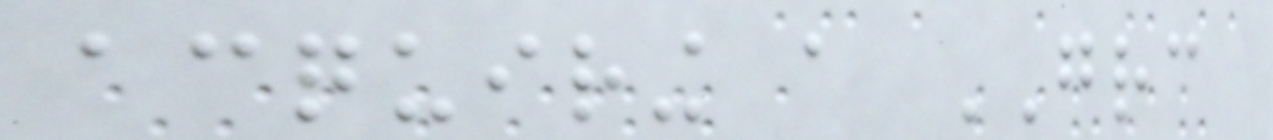acquiring a GRC
